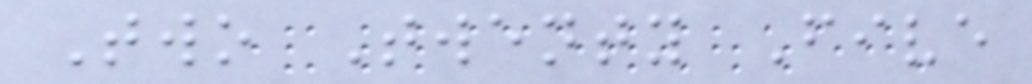Two Twenty Five
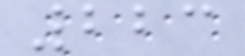223
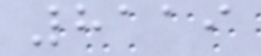8119
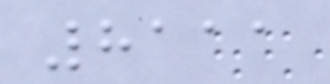8111
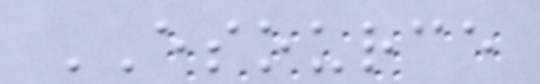ESOURCE
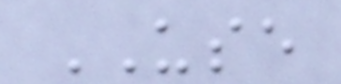USE
